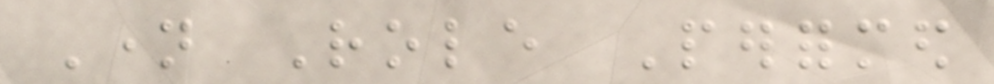Name Role Performed
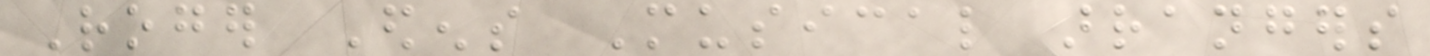Roger Edens Musical arrangers
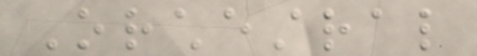Orchestral
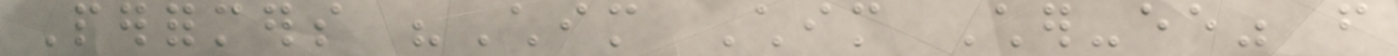Performers "Chim Chim Cher-ee" from
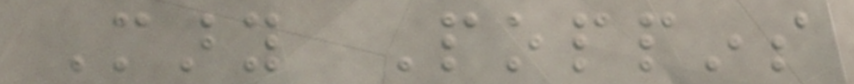Mary Poppins
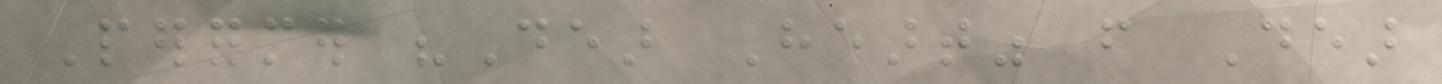Performer "Dear Heart" from Dear
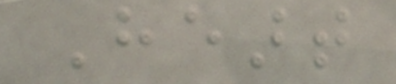Heart
